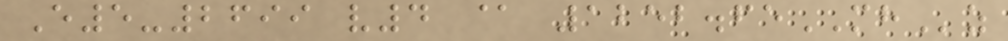E5-2699 v4 @ 1252.65MHz
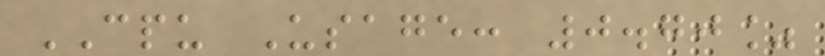CPU Usage: 0.70%
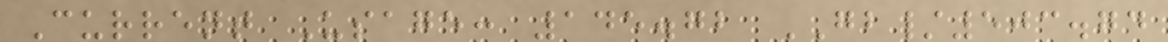Current Usage: 145.72 GB/503.74
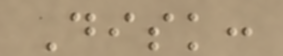Disk:
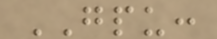GPU:
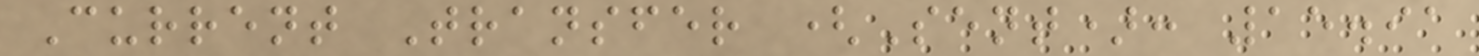Current Transfer (Sent): 15.91
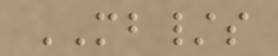MB/s
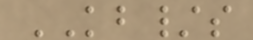KB/s
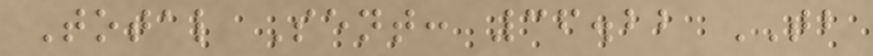Total Sent: 36.22 TB
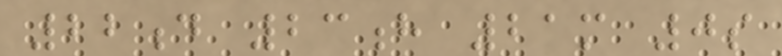22d 23h 21m 0s
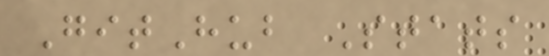GitHub Stats
